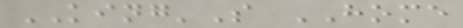KING'S HOME
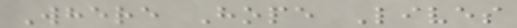Where Hope Lives
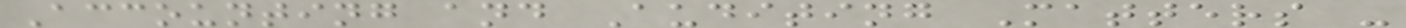Accounting and Auditing Matters -
